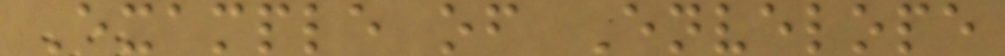Example of Envelope
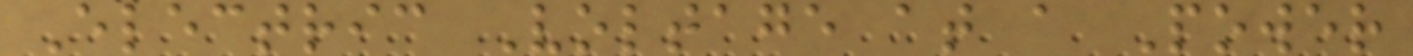Electric Voltage at a Power
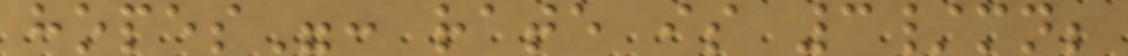hopes": rate is 3/mn;
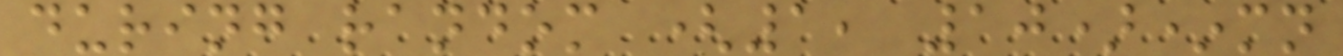during random (1, 10)*mn
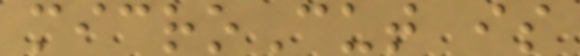microCut is
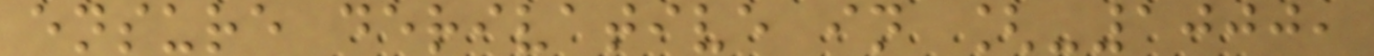ensure derivative in [-1000,
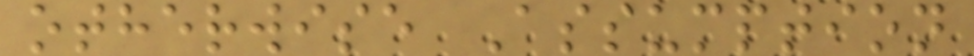otherwise Assumption
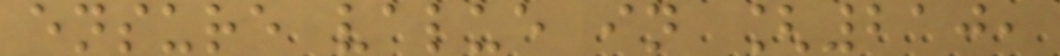ensure value in [210,
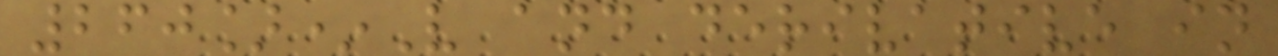260]*V and derivative in
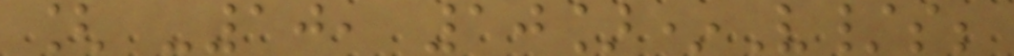[ -10, 10]*V/s;
